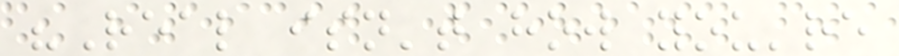"Real isn't how you're
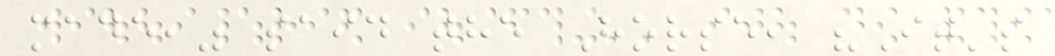made," said the Horse, "It's
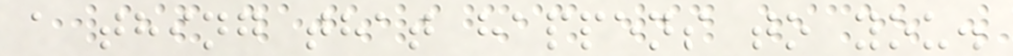a thing that happens to you.
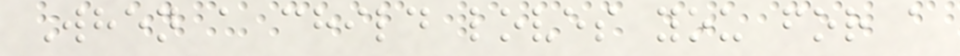When a child loves you for a
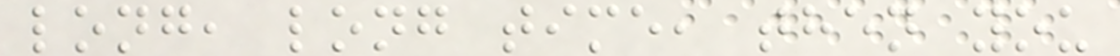long, long time, then you
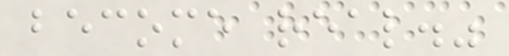become real."
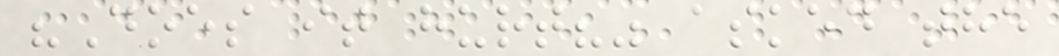"Does it hurt?" asked the
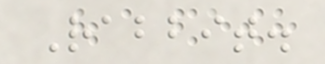Rabbit.
